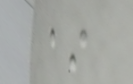*
